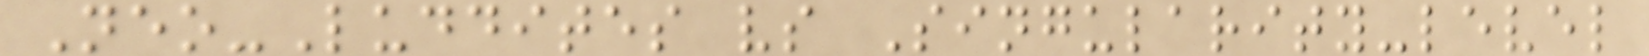Neo-Luddites vs Singularity-level
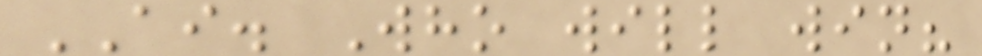AI. Who will win?
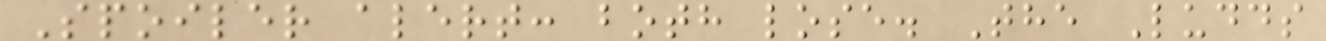Spoiler alert: both lose. The Ludds
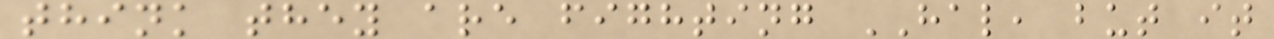think they are fighting HAL, but it
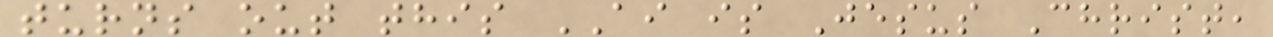turns out this AI is Jesus Christ,
